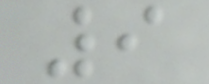9
